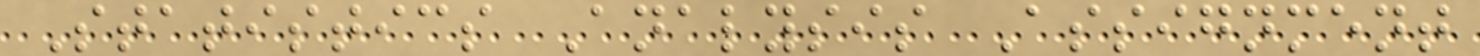Statistics Analysis Assignment
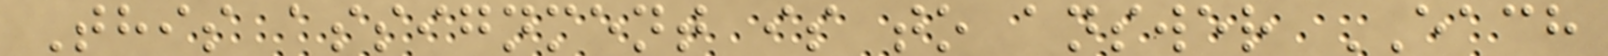This assignment is to answer EACH
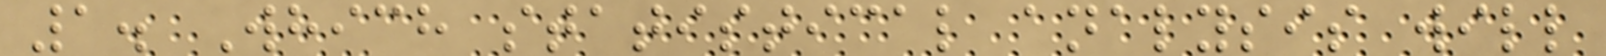1. Which statistical analysis will
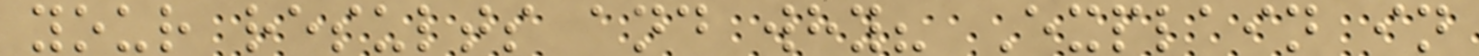your results and why? Explain in
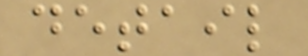detail
